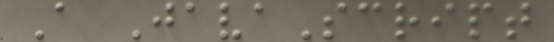A JavaScript
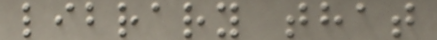library that
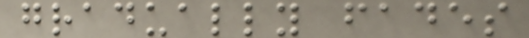gradually fades
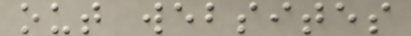out websites
